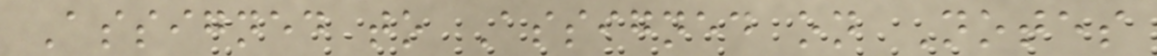Assigned to Assigned on Notes
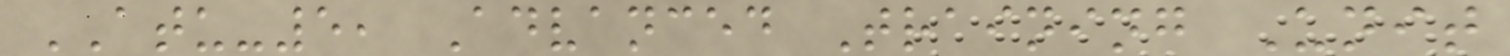ATU-5, Advanced Training Unit
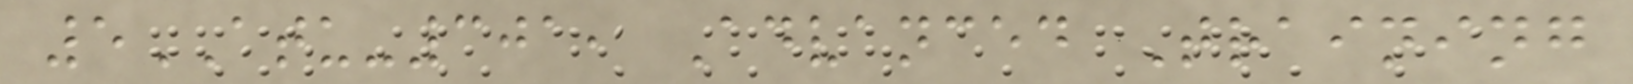5ATU-301, Advanced Training
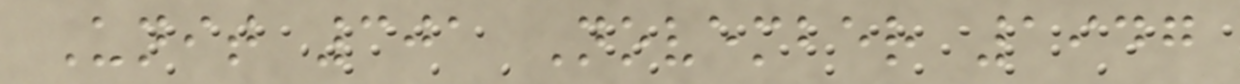Unit 301 November 1947
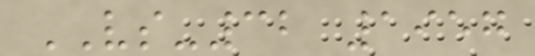VS-32 1957
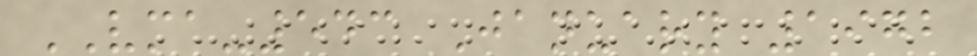VMA-543 January 1972
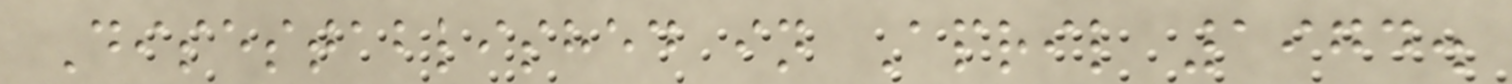Disestablished in April 1974.
